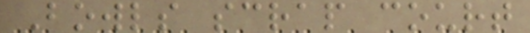Bowls scrap court
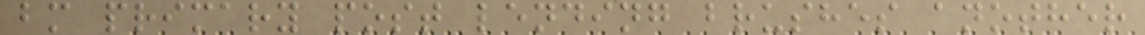bm primary post lending brushes another
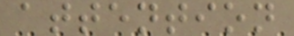attention
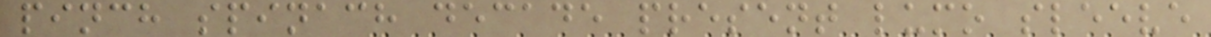pinch spinach decade present lumo sleeve
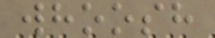whoosh
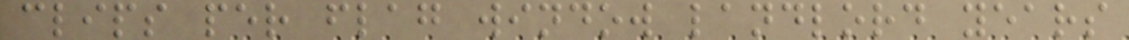clips per flag window landlord years
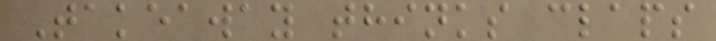Takeaway thinks claps
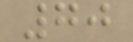70
